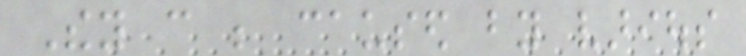They can be caused by various
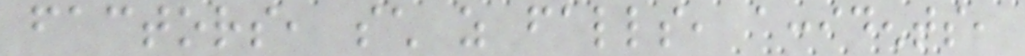factors, such as falls, accidents,
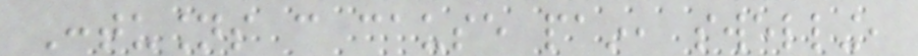Contusions can cause pain, swelling,
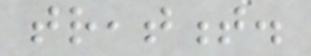treatment.
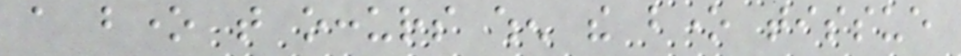a bone that occurs when the bone tissue
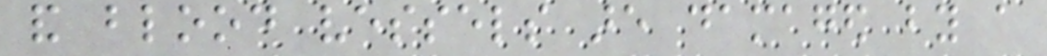and blood vessels are damaged by a
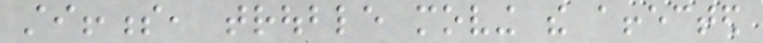stiffness, trouble moving the affected
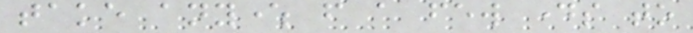take anywhere from a few days to
